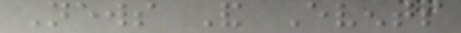News And Events
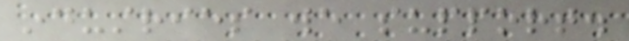industries we support.
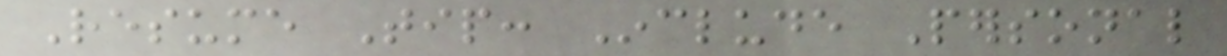Resume Tip: Include Personal
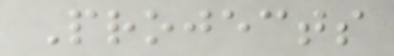Projects
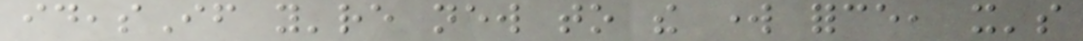ideasIf you're new to the work force, it's
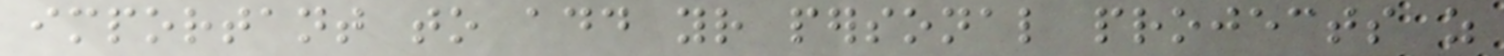important to add your personal projects as
